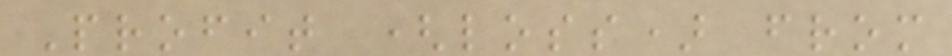Profit (loss) from
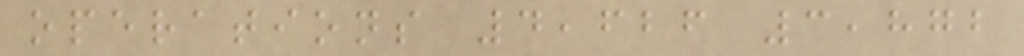operations 4,626 3,872
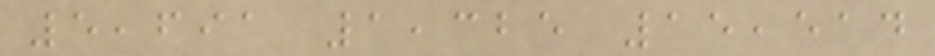5,691 1,325 15,514
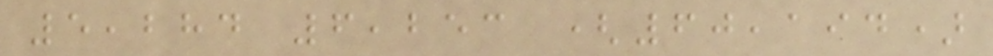5,284 6,253 (60,194)
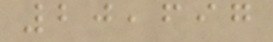20,697
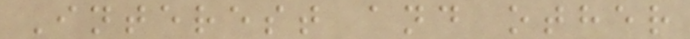Interest and other
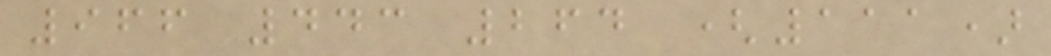966 443 264 (111)
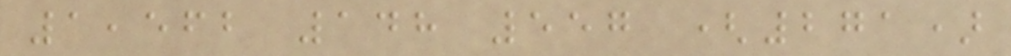1,562 148 557 (271)
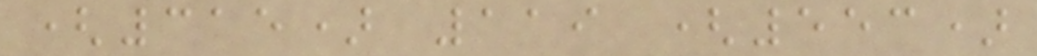(315) 119 (553)
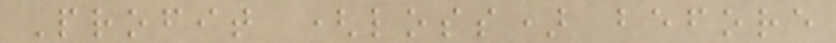Profit (loss) before
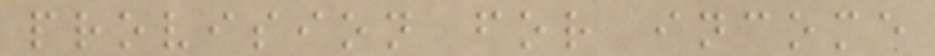provision for income
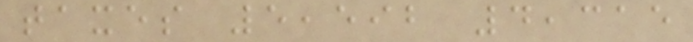taxes 5,592 4,315
